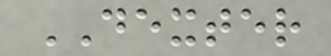DEXTER
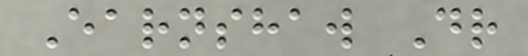Earnshaw Dr
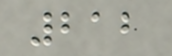212
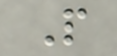P
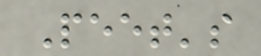Peet's
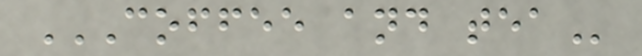COFFEE AND TEA
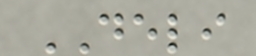DELI
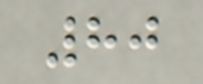80
